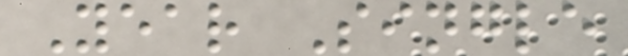Year Single
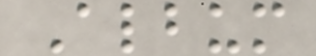Album
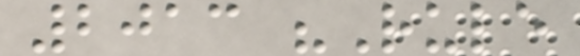2013 "Rule
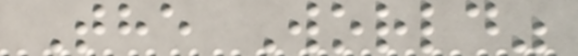The World"
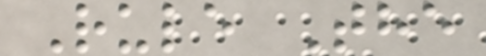Rule The
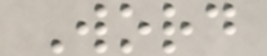Word
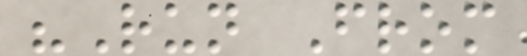"Run From
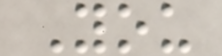You
